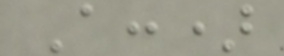A:)
